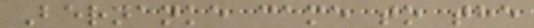Bernanke came to the
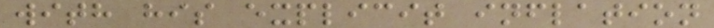with his explicit inflation
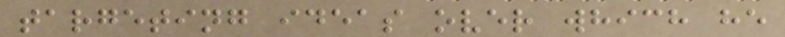targeting ideas over which he
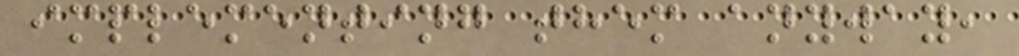implementing them anyway,
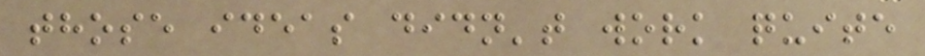those ideas didn't work quite
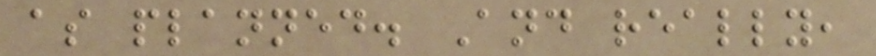as planned. And really,
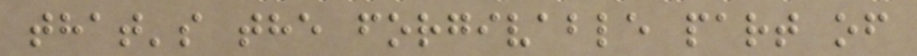that's the forgivable part of
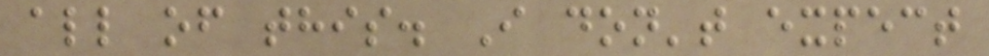all of this. I don't expect
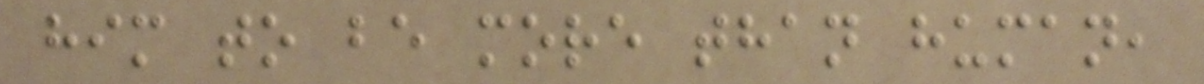him to be more than human,
